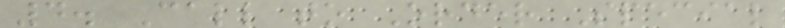4. Call to Order Special
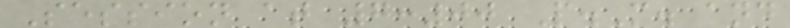Session at 7:00 P.M. and
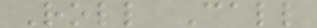Roll Call
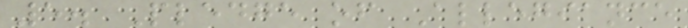5. Pledge of Allegiance
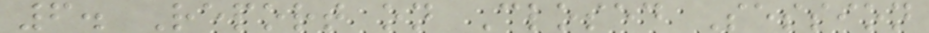6. Report on Closed Session
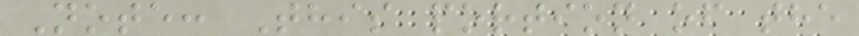Note: This portion of the
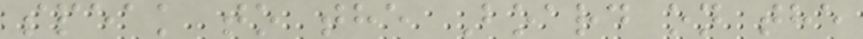speak to the Board on the
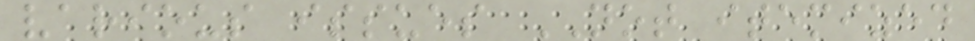various issues NOT itemized
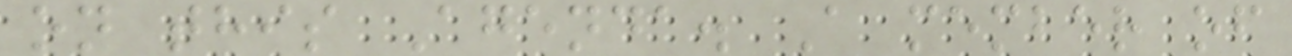on this Agenda. A member of
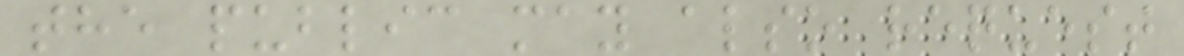the public may also request
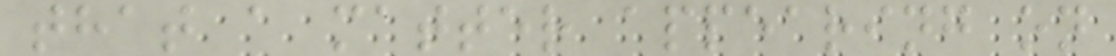that a matter appearing on
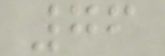76
